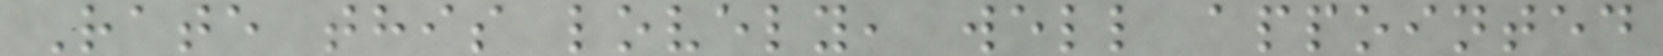Rate this lovely, well appointed
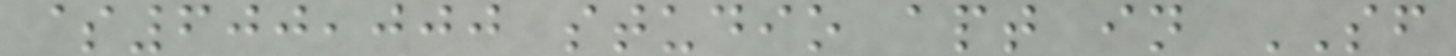$600,000 studio apt in SF
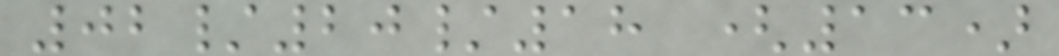02/20/18 (13)
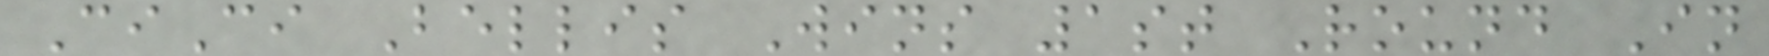CiCi Bellis Wins 1st Round In
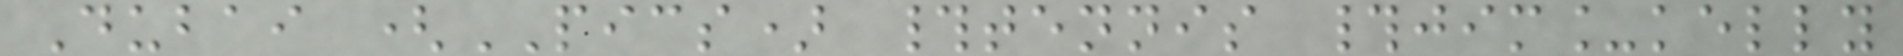Dubai (PICS) #tennis #jim_kelly
